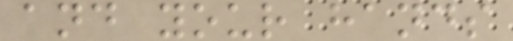and your hands
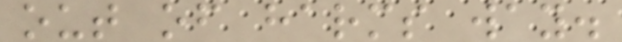out of harms way.
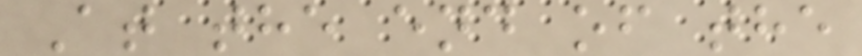At the end of the
